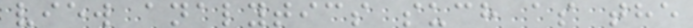view analytics such as the
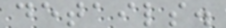details.
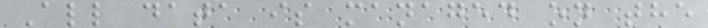All data is managed on the
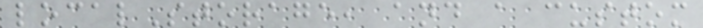localStorage, and a custom
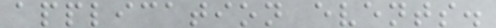application events.
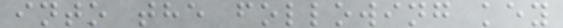into the following key
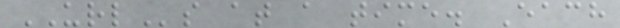URLs at a time. Each
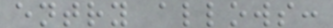entry allows:
